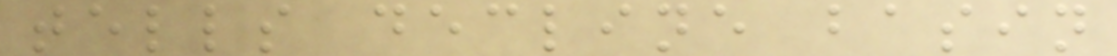tells decline basin
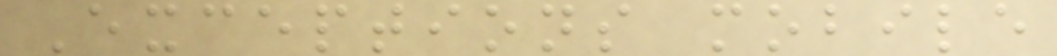Exceptions mobile
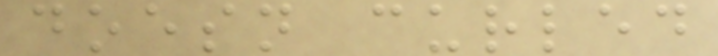doesn curled
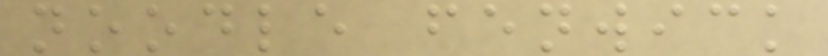noodle fenwick
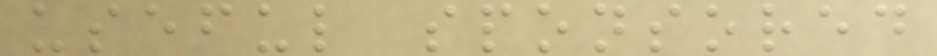useful sponsored
